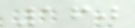160
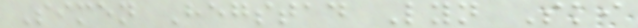Simen Hegstad Lyn Ski
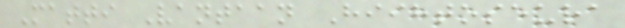Matti Vantaan Hiihtoseura
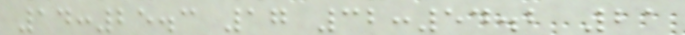14:25.3 17 32:54.2 21
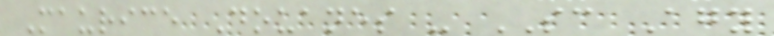Maurice Douanes - SC Agy
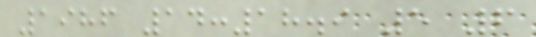1986 14:18.9 5 6
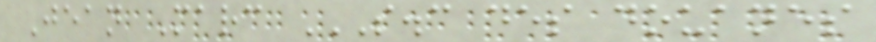Jean Marc S.C DES DOUANES
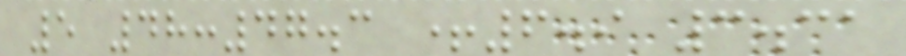5 48:47.3 +6.9 3.31
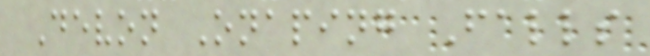Devon Onaping Falls
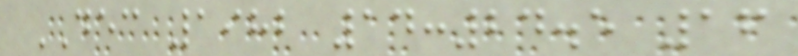DEC 1982 14:24.5 16
